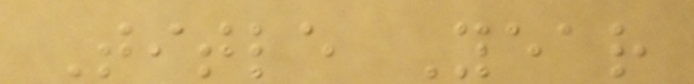Title Year
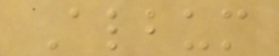Album
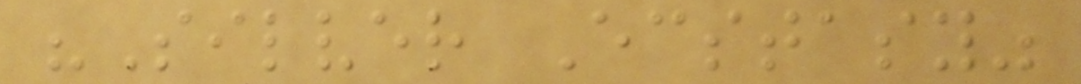"Silver Ecstasy"
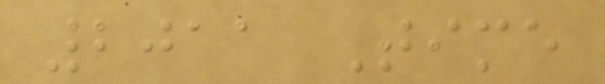2011 Time
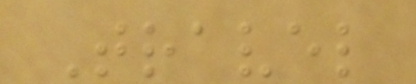Travel
